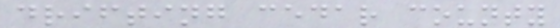drifting cedar county
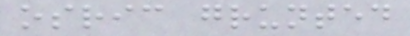osric grunted
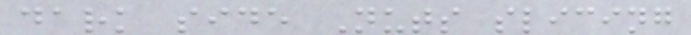dark side Nuts slicing
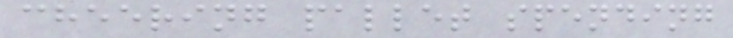cheering pallet spending
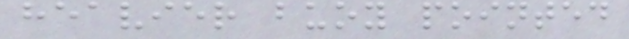heavier buoy pointed
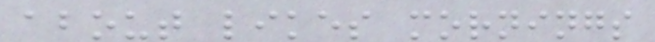about likes mornings
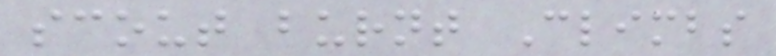scout burnt Climbs
